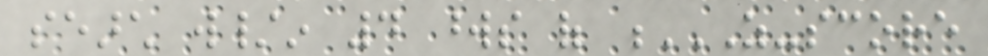search w/in 4 words of Z-SCORE
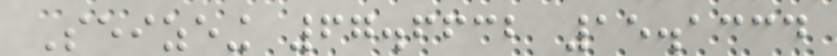Seizeing 67.6632 15.1334
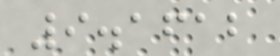9.1612
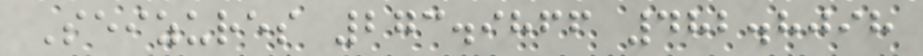Seizures 273.9866 482.8098
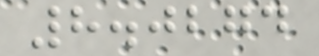8.0274
